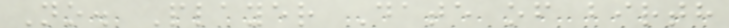No. Player Date of birth
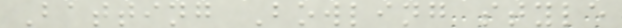Batting Bowling style
